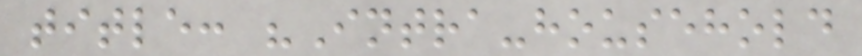title: "Intra-household
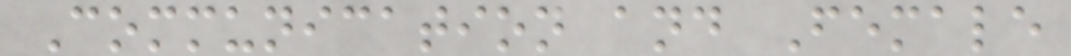Communication and Female
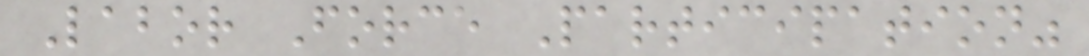Labor Force Participation"
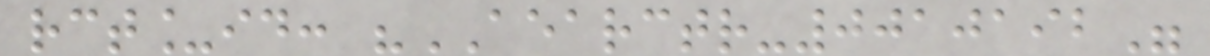rct_id: "AEARCTR-0010192"
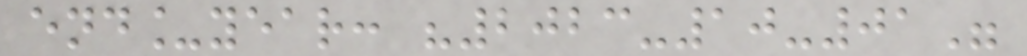end_year: "2023-10-01"
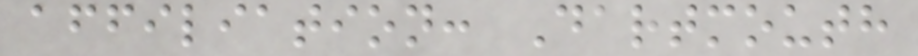affiliation: Dartmouth
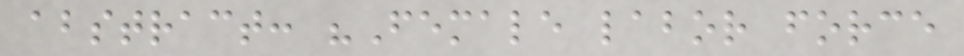abstract: "Female labor force
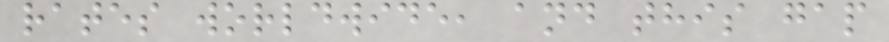rates worldwide, and this gap
